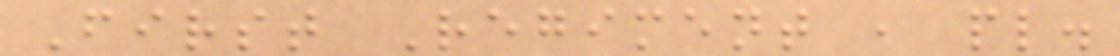First Regiment , pl.
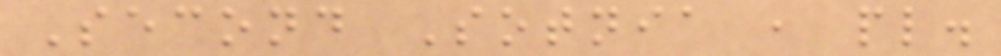Second Sotnia , pl.
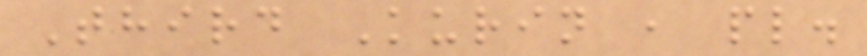Third Kurin , pl.
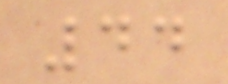44
